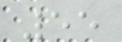55
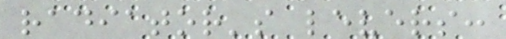radiator's levers:
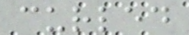curled
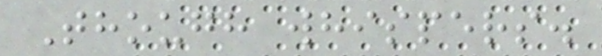Though whispers.
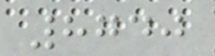8740
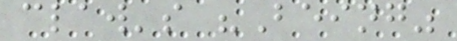claw's "Being"
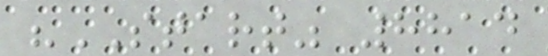"START" 8814
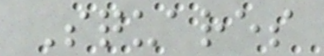Squares
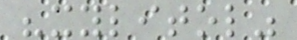"xylitol"
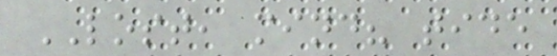LOST, mind? tide
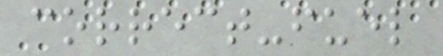correct-fuel
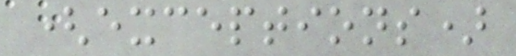(exceptions)
